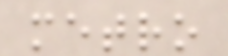metro
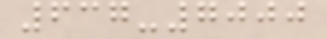637-7000
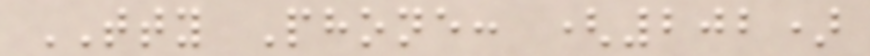TTY Phone: (202)
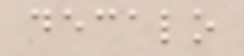decalo
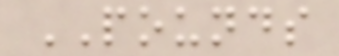POUNDS
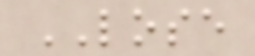LOSE
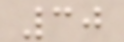30
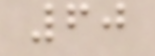60
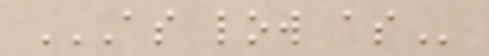AS LOW AS
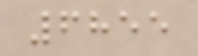6855
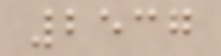2537
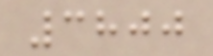3800
